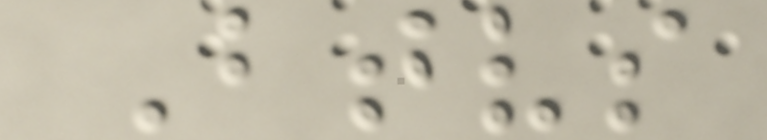Btvs
